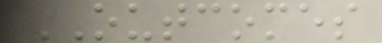OUTCOMES
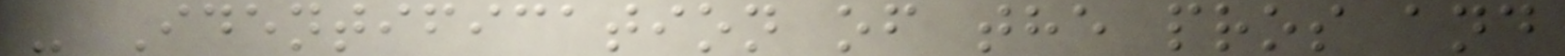- Identification of the pros and
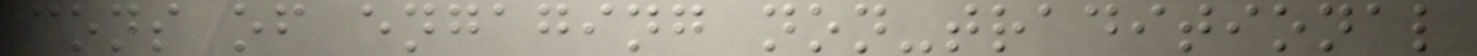cons of engaging non-traditional
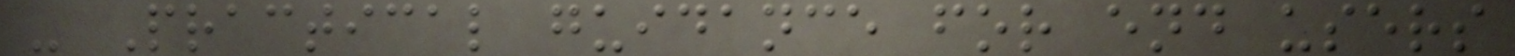- Practical guidance for end users
